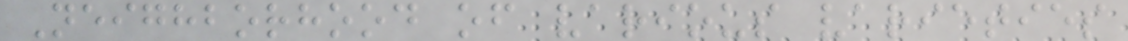Neighborhood of various varieties
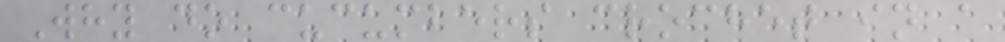Why do cucumbers crochet in a
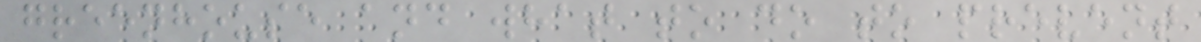greenhouse and what to do to prevent
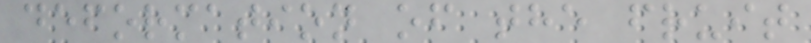deformation of the fruit
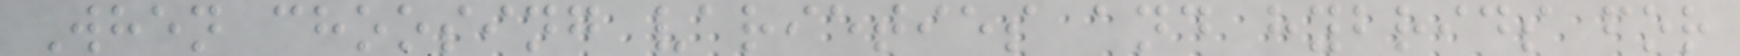When choosing varieties and hybrids for
